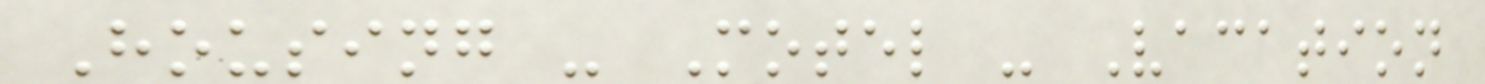Housing - Motel - Vacation
